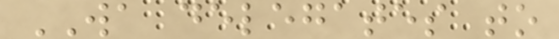WA delegates to
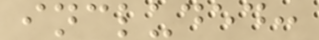included:
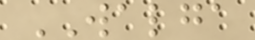WALGA
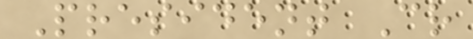President Cr
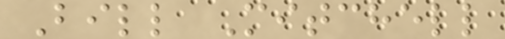Bill Mitchell
